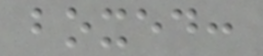boxed:
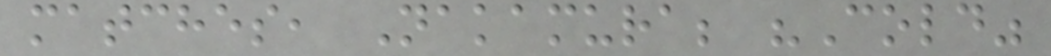matches, Nakamura; "Cold"
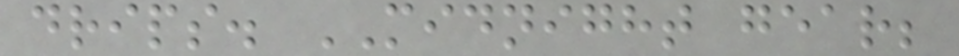drips. MIDNIGHT gear;
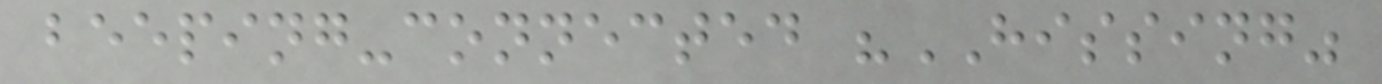beeping-connected "HISSING"
